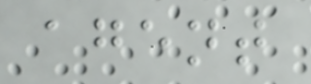agent
